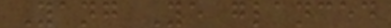Yang Ye glanced
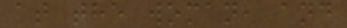at the woman, and
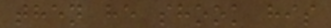then he shook his
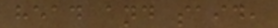head and said,
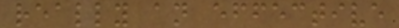really an effective
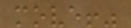move!"
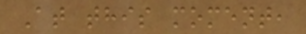At this moment,
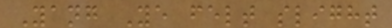Yang Ye felt slight
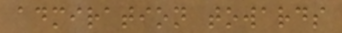admiration towards
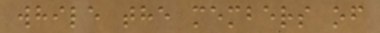while the members of
